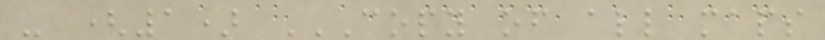- (1) COPY OF ALL MAPS
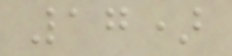17)
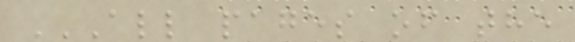ALL PAGES OF THE
